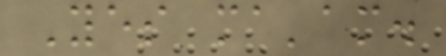Yes ma'am.
